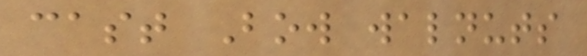cast Bow walnuts
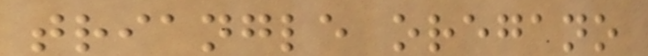triangle oregano
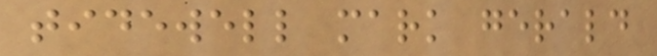tidewell mark gerald
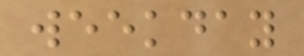weekday
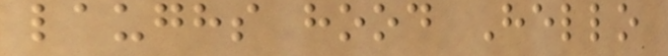laughs hood Hello
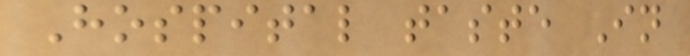Hospital taste In
